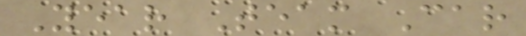Year Team Car
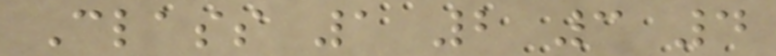Class 1 2 3 4
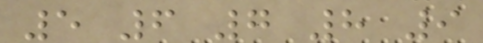5 6 7 8 9
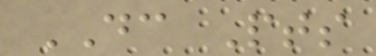DC Pts
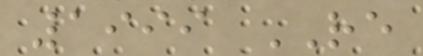1999 RE
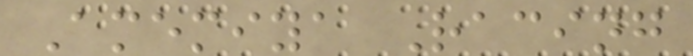Amemiya Racing
